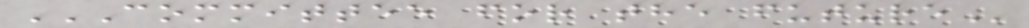COMMITTEE FOR THE FUTURE
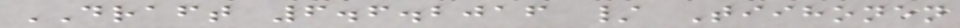DRAFT 6.6.2016 / Tiihonen
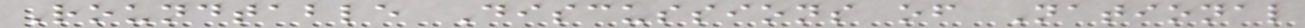Roundtable Discussions of National
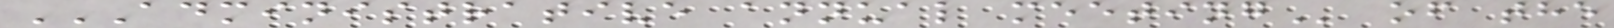ADMINISTRATIVE ANNUAL MEETING of the
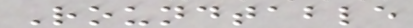Roundtable
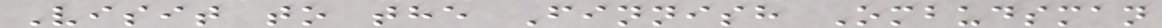Visit to the Finnish Ombudsman
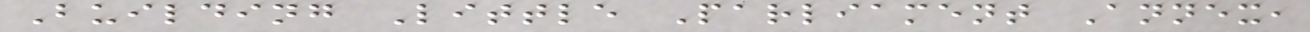Building Little Parliament Annex,
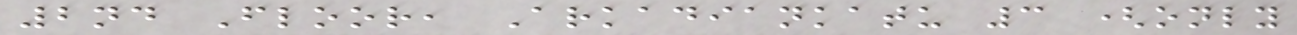2nd Floor, Arkadiankatu 3 (only
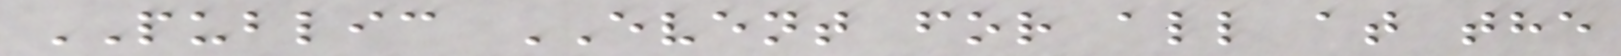PUBLIC EVENT for all at the
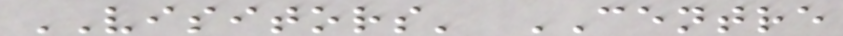VISITORS' CENTRE
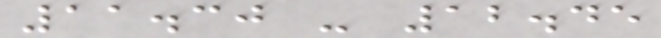11.30 - 12.45
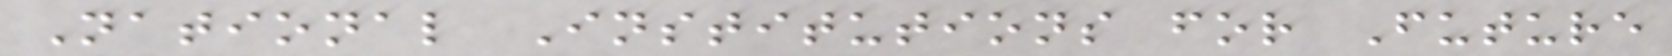National Institutions for Future
